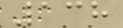138
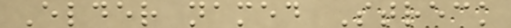Elder named Streck
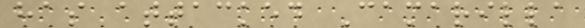has attacked Camarilla
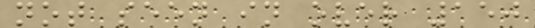not seen in over 150
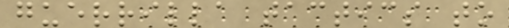guerrilla tactics to
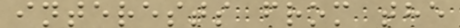interests from the
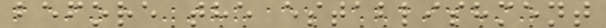before the establishment
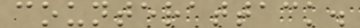counterattack.
